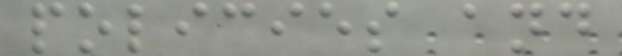policies and
